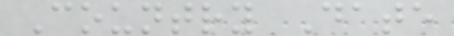Country Date
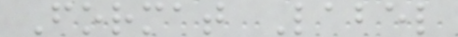Format Label
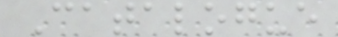Catalogue
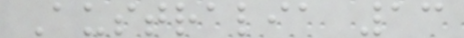Australia 13
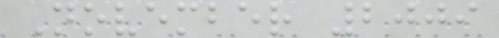November 2009
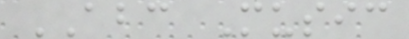ABC Music
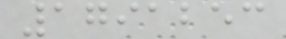1791253
